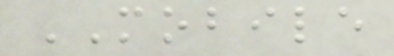MOBILE
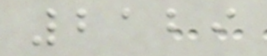2129
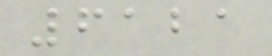6121
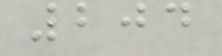204
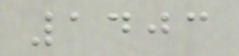1403
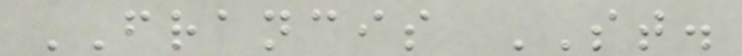FRANCIS ST.
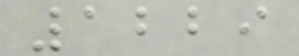1229
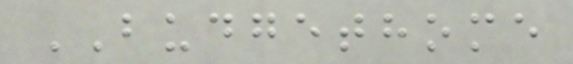BUDGETHOME
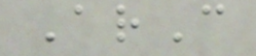ArC
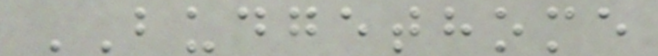BUDGETHOME
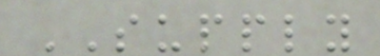SUPPLY
